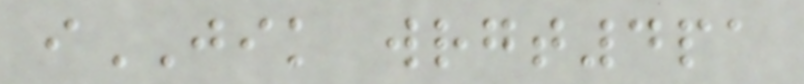iJIK wrgt4pa
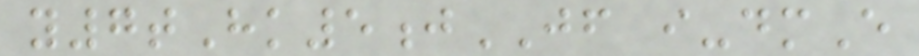y7tHk5jJF i-dmE
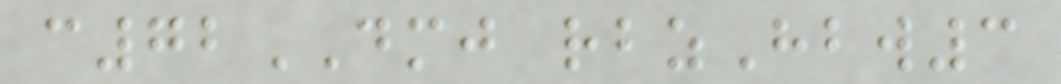c72DMJ rbzHbw3
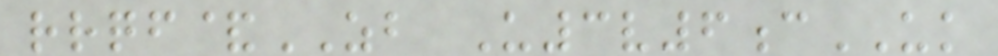rrqf&ZB U3v6cUK
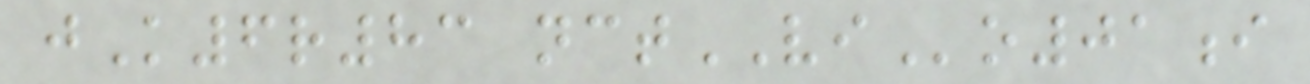jK6r83 nctVIo01i
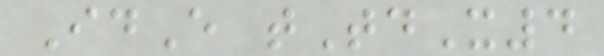IdE tTdX4
